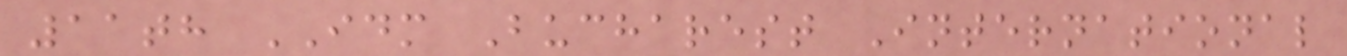11th IDM Bucharest International
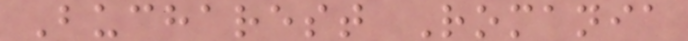Bucharest Romania
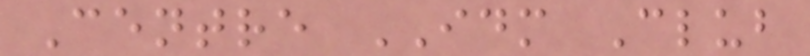Centre IDM Club
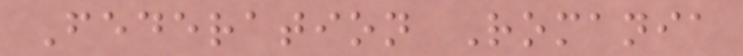Federation Romania
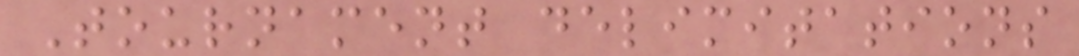Tournament delimitations
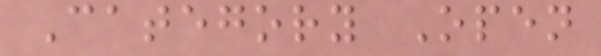Category Open
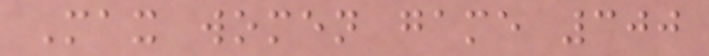Max women game 300
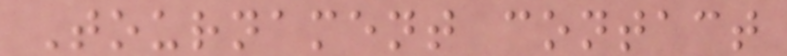Tournament contact
